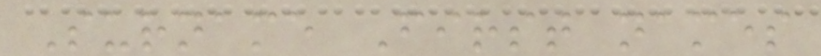Surname First names
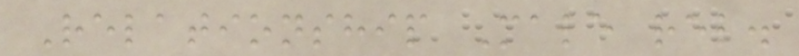Relationship Male rel.
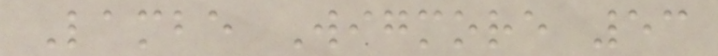Lambe Wigmore 53
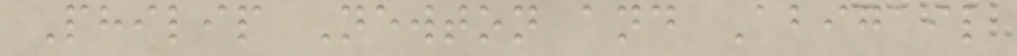Philip Newton and Abigail
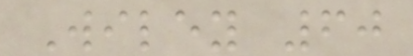Wiley 60
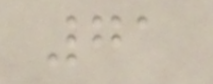71
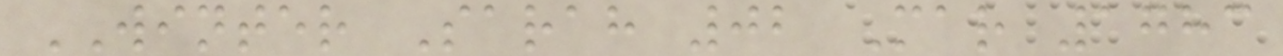WINTER Sarah 02 Mar 1783
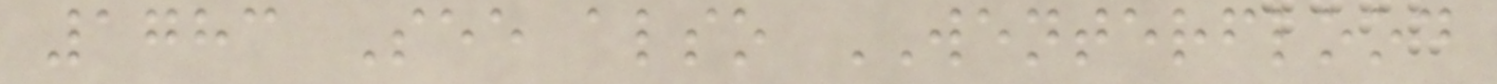1783 See also WENTERFLOOD
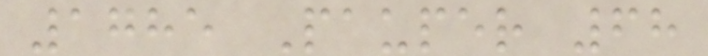1785 Pauper 68
